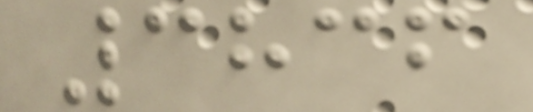3836
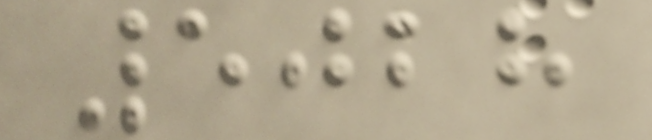5028
